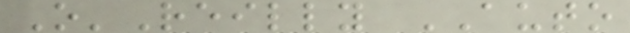O'Reilly AUTO
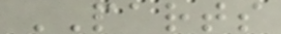PARTS
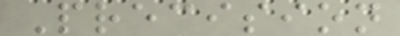Precision
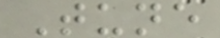Tune
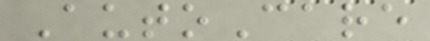AutoCare
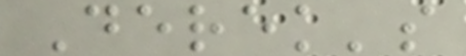Derek's
